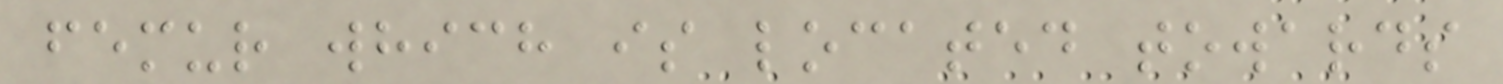femur which is located towards
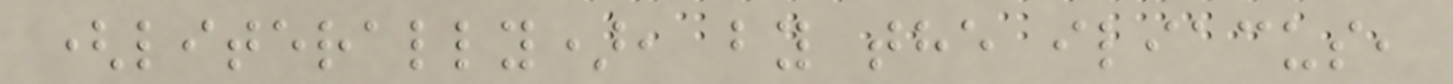(literally), by the iliacus,
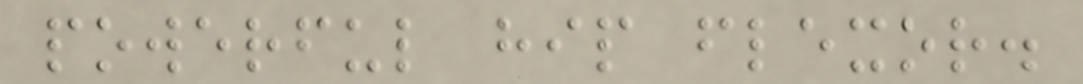powerful hip flexor.
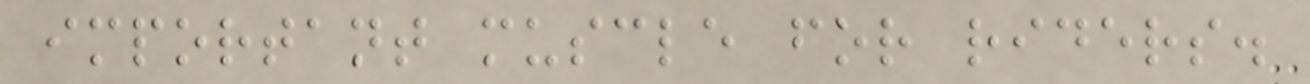important muscle for riders.
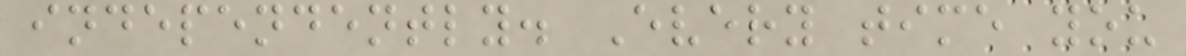independently. Every time you
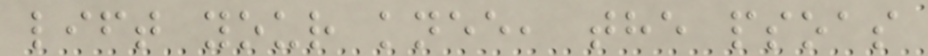lift your knee, the psoas
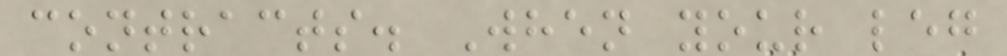contracts. When your leg
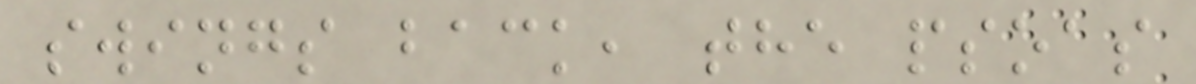swings back, the psoas
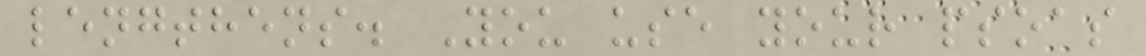lengthens. You use your psoas
